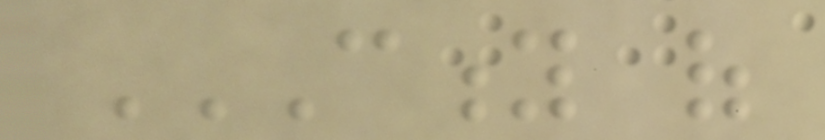CITY OF
